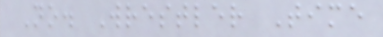No. Wrestler Time
